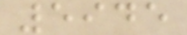5945
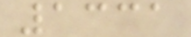1331
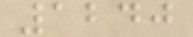1240
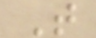T
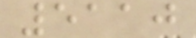5110
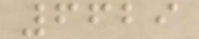6629
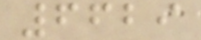6629
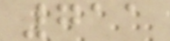711
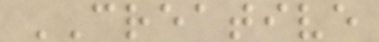CREATIVE
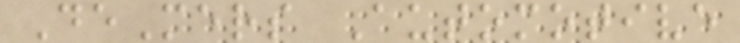DeMers Automotive
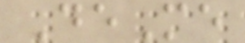DeMe
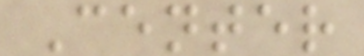Center
